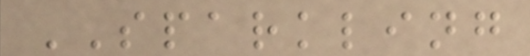SPARKLING
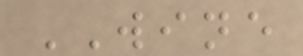WINE
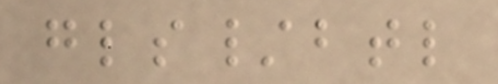gls/btl
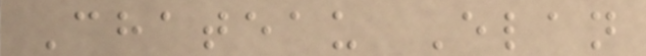Chateau Elan
